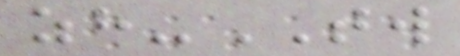zh-TW
